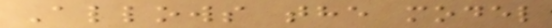Allows the model
